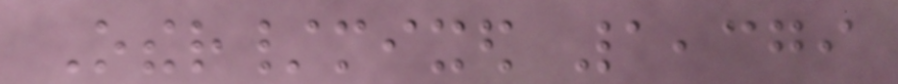Other/mixed 1,379
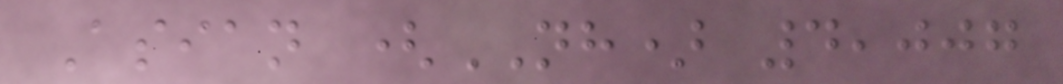Asian (NH) 4,007
